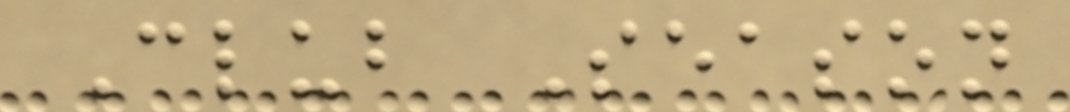Club Season
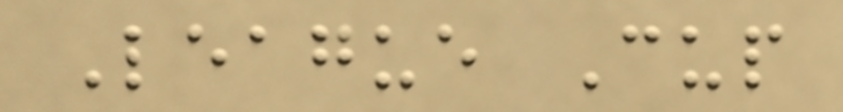League Cup
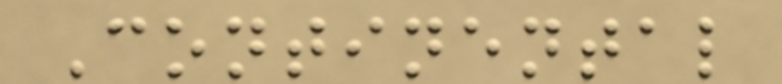Continental
